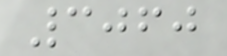3060
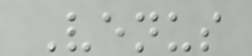Venus
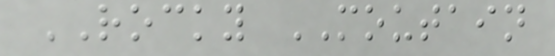ROCKY MOUTAIN
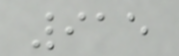915
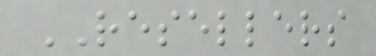RESELLERS
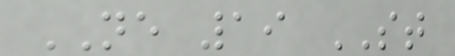NE 19 ST
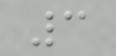3
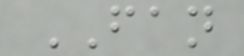FAN
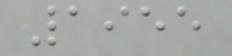1955
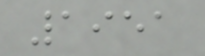1951
